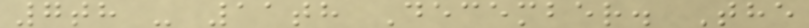7th - 11th December. The
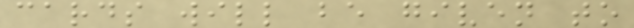cards will be given to
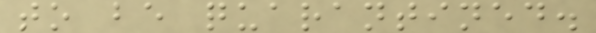to be quarantined.
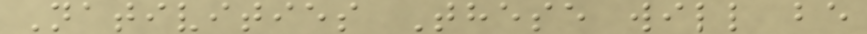Nativities These will be
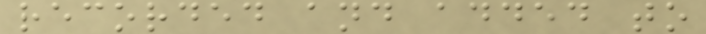recorded and added to
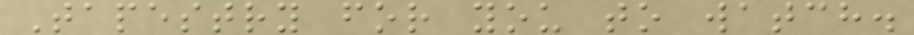Tapestry for you to watch.
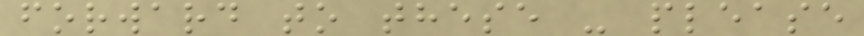forward to these - please
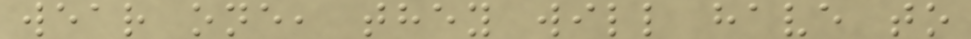wear one, they will have to
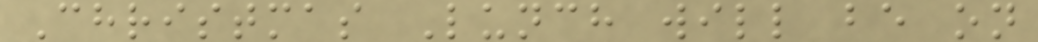Christmas Lunch will be on
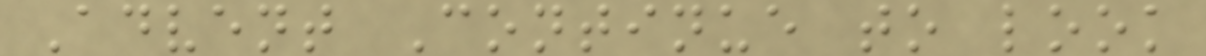Advent Continue to look
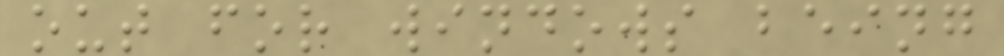out for windows being
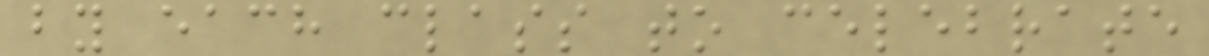by each class to celebrate
